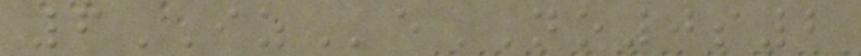6IZeNO0s2
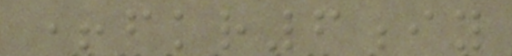+fkr6iy
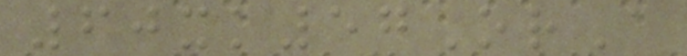60xk57OrA
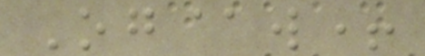Og@w+
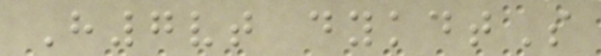H7vt dykdtS
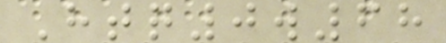Htq0w68
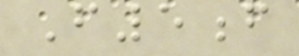F5f
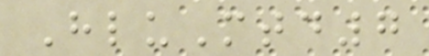HluMtd7
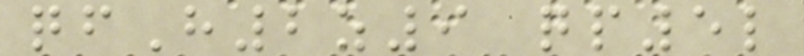qfH2z9 qp5l
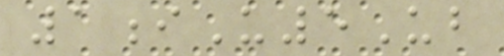1iU5Ub
